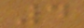4
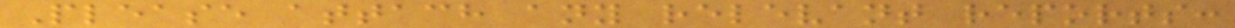Please attach any relevant reports:
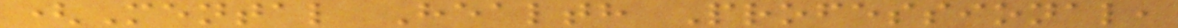(Mental Health Professional,
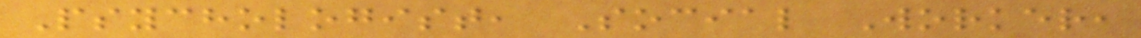Psychologist, Social Worker,
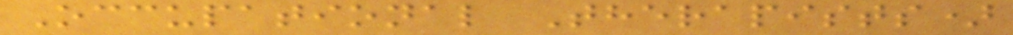Occupational Therapists)
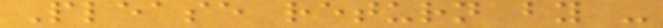Please return by -
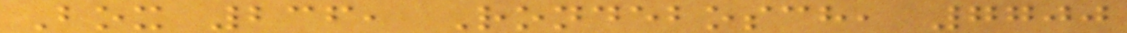Box 236, Rondebosch, 7700
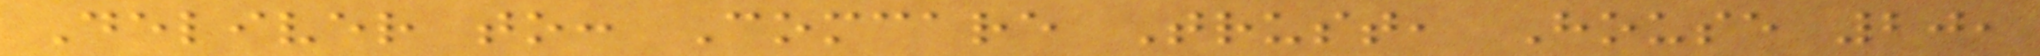Deliver to: Comcare Trust, House 20,
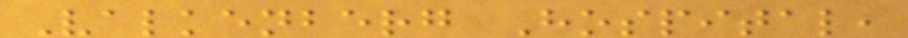Valkenberg Hospital,
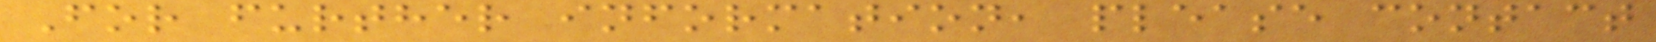For further information, please contact
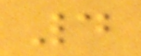4
